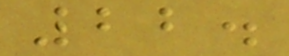22.
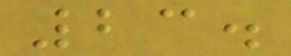23.
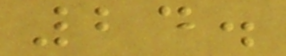24.
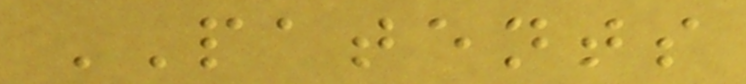PATENTS
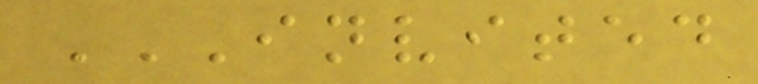INVITED
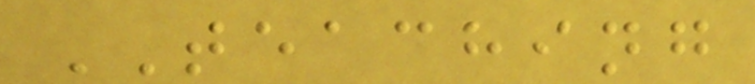TEACHING
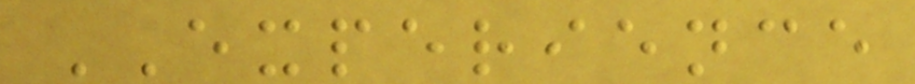EXPERIENCE
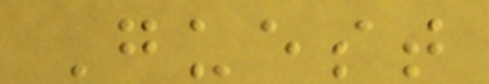Guest
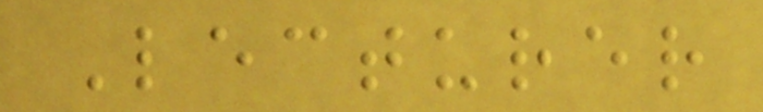Lecturer
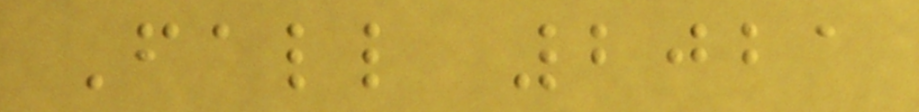Fall 2021
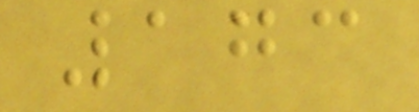173
